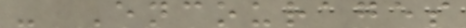- Encourages
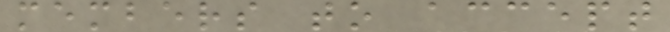members to accept
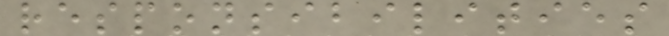responsibilities
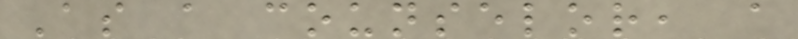As a counselor, a
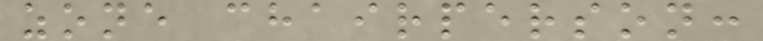zone chairperson:
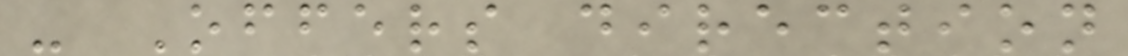- Offers direction
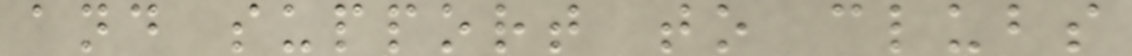and support to clubs
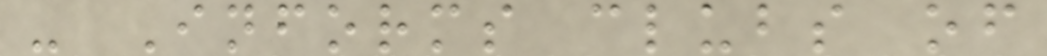- Informs clubs of
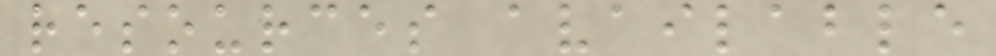resources available
